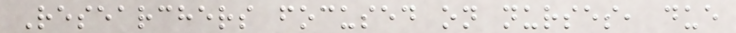Researchers focused on nurses, due
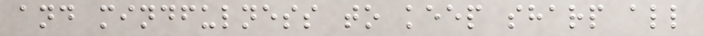and mindfulness to keep sharp all
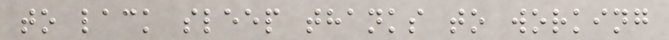to lack sleep thanks to working
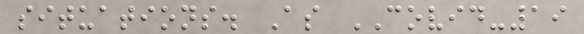situations. As COVID-19
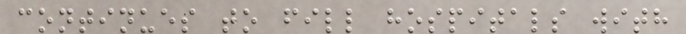continues to fill hospitals with
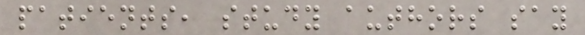patients, study authors say
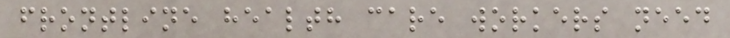frontline health care workers need
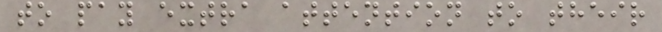to pay extra attention to their
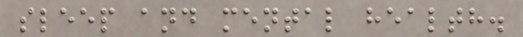sleep and mental health.
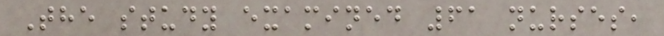The study examined 61 nurses,
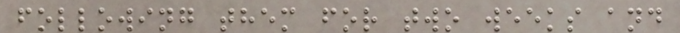following them for two weeks and
